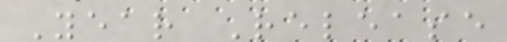Year Release
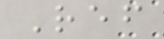Ref
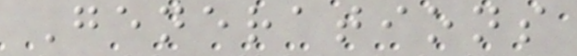Generations
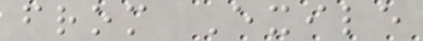from Exile
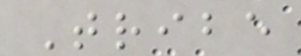Tribe
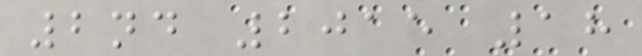2nd 2015 18
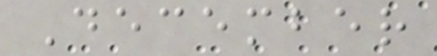December
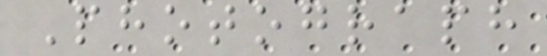Photograph
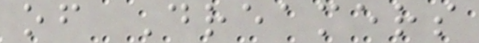of Dreamers
